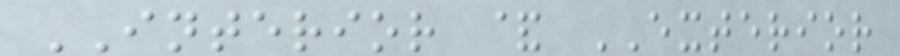INTERIOR & EXTERIOR
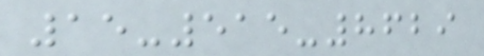15-515-8629
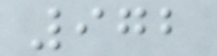972
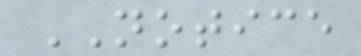NOTICE
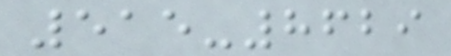515-8629
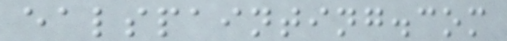ealspainting.com
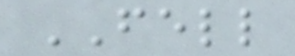FELL
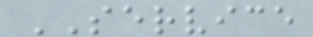SERVICE
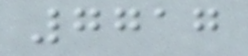7717
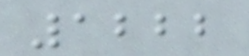1222
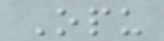Opu
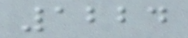1224
